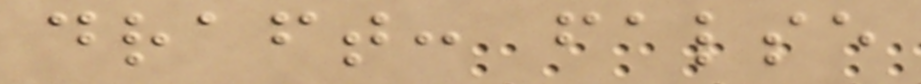draft: false
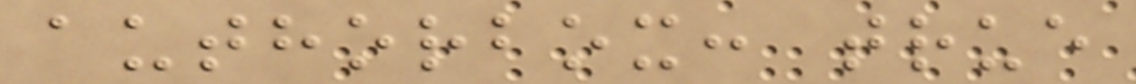authorbox: true
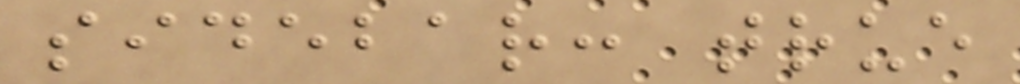sidebar: true
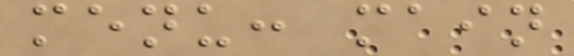menu: main
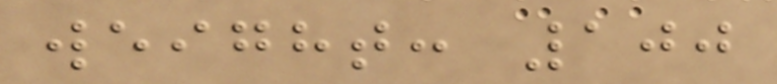weight: 100
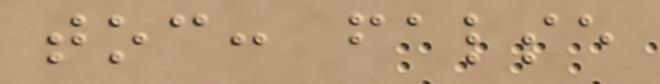toc: false
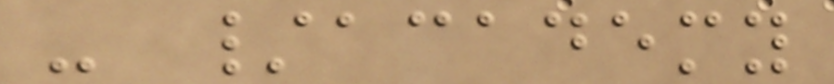- /academy
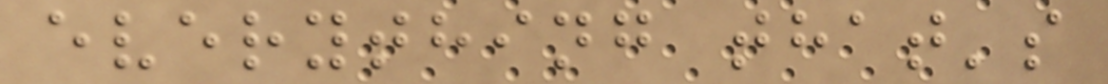everything that's
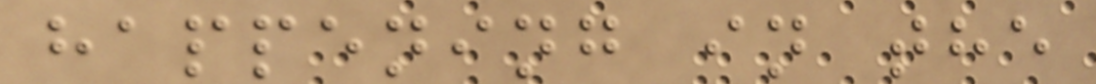happening in the
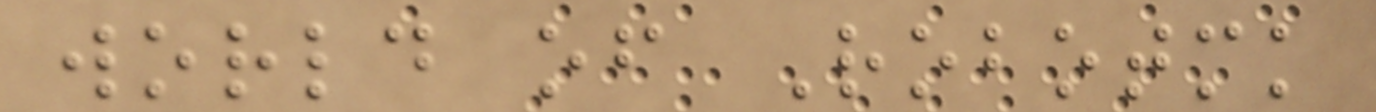world of Robotmk
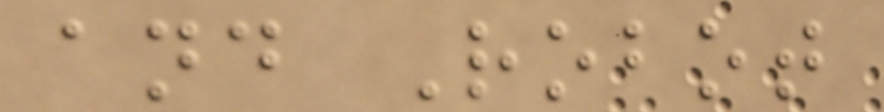and Robot
